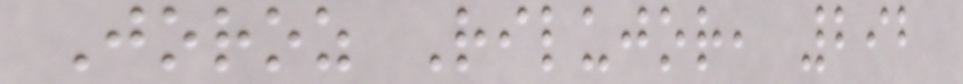Joroz Rilujor, 292
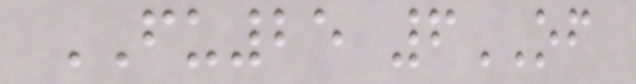FU25 6OF
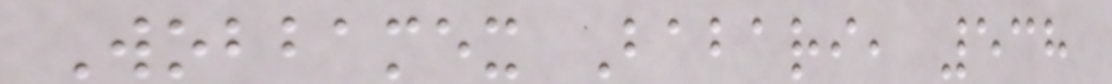Wobbamex Babari, 538
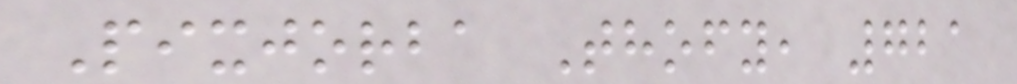Pixjorba Thofy, 721
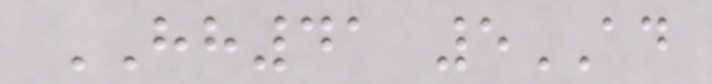HH41 5AD
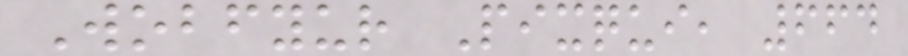Wobfyur Pixqui, 664
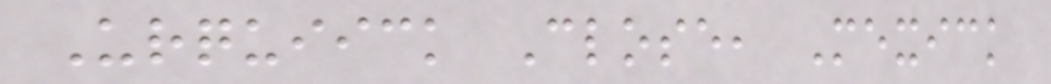Urquiick Close, Mexick
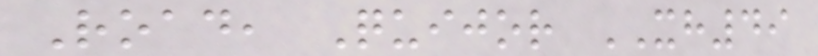Road, Quijor XH49
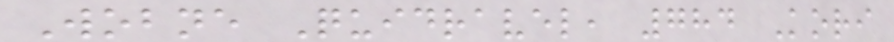Wobne Quidravel, 784 Kori
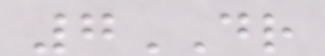7DR
